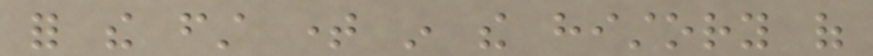for the first time in the history of
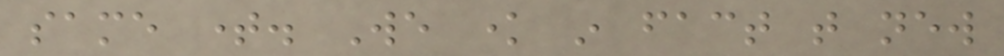same time. We know in fact that new
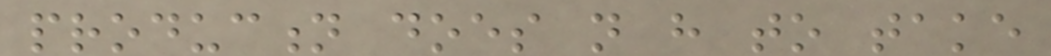production does not have to take
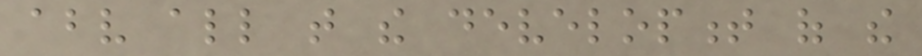above all that the development of the
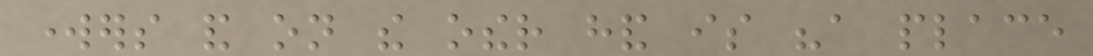workers and on the other hand is "a place
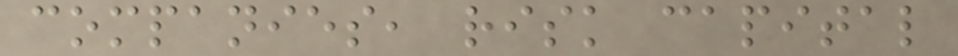companies, risk capital
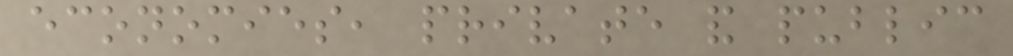economies, private and public
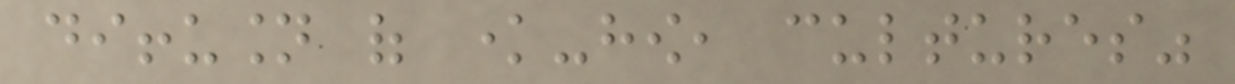diffusion of know-how, cultures"
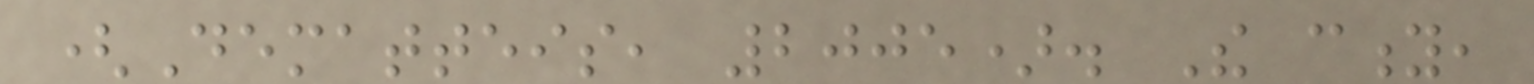(Dematteis, 2005). The city,
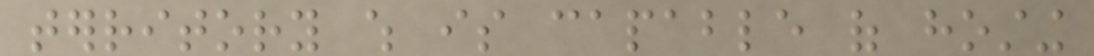territory which is capable of hosting
